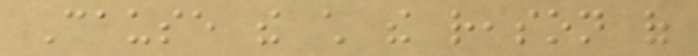Cause the child the reason of
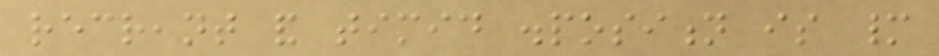recreant and timid disposition is many
